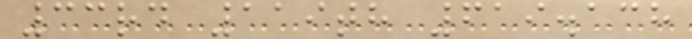33rd 119th 619.138
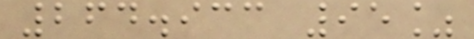264.933 95%
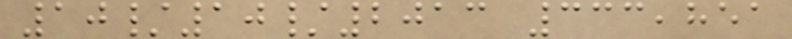10/10/2013 333,851
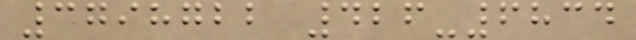3798722 426-6834
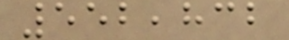552,832
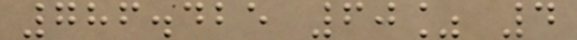786.425 60% 4
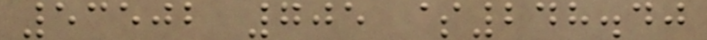53502 705 $248.40
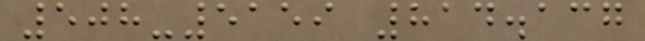508-5159 814.137
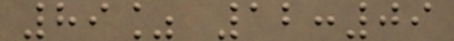89% 12:09
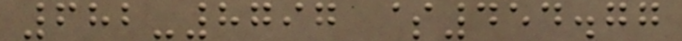682-8797 $454.77
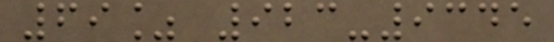69% 923-9345
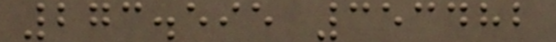273.595 353482
